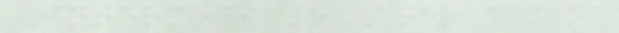Intermediate water demand
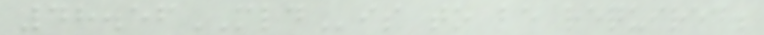48.56MLDis to be required.
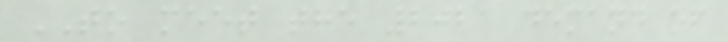TO meet the 2021 demand of
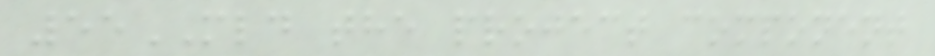55MLD the project component
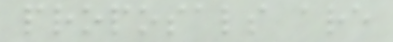proposals are
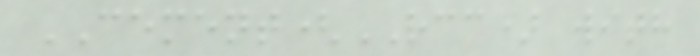CEMENT(RCC) with
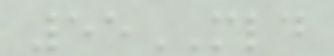55MLD
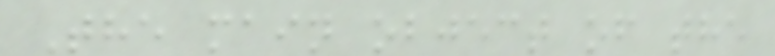The main object of the
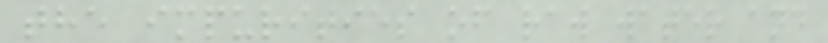the impurities of raw water and
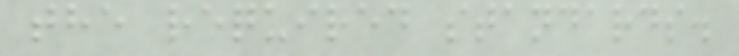the required standards.
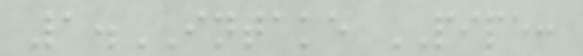1.INTAKE PIPE:
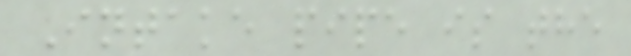Intake pipe is the
